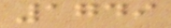1749
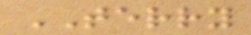TERRY
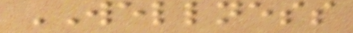WELLNESS
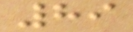89
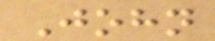John
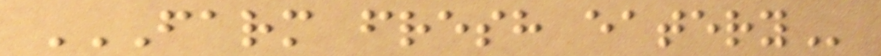FARM FRESH EATERY
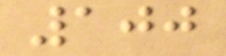100
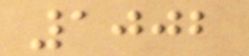1002
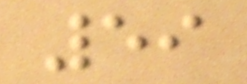59
